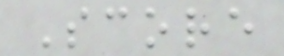Score
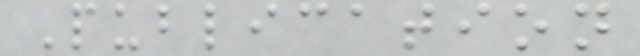Publication
